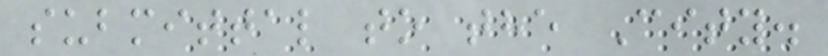submittal to the City.
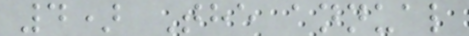4) The annual
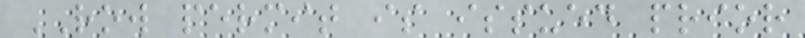ROW permit is issued prior
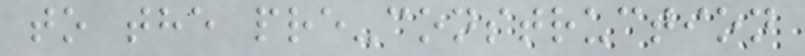to the pre-construction
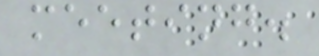meeting.
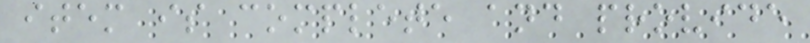item is complete and provide
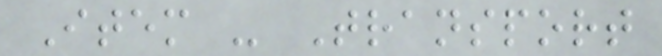Item - Transport
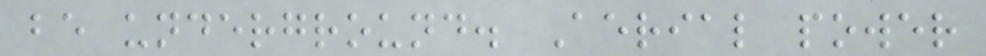be underground. Aerial power
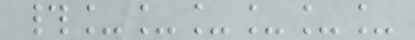#______
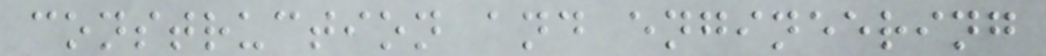construction and engineering
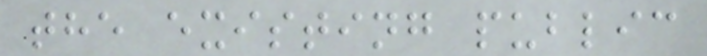the existing public
